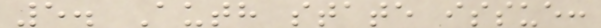5. Auth state issue:
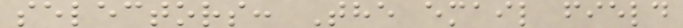selectors: The email field
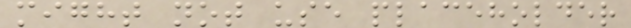might not use placeholder
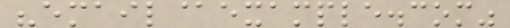"email@example.com"
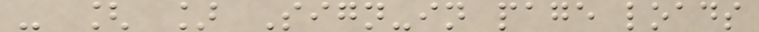- [ ] Sign-in page loads
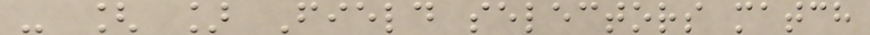- [ ] Field selectors match
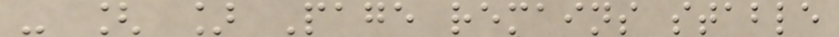- [ ] Page remains stable
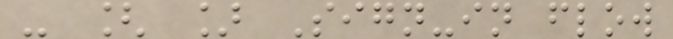- [ ] Sign-in flow
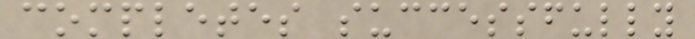completes successfully
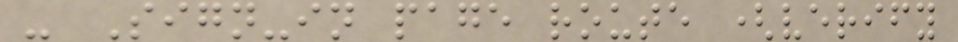- Sign-in page route (verify
